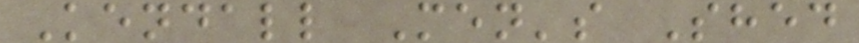Kendall Men's Shed
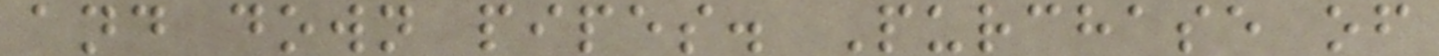and down pipes. Purchase of
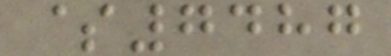$7487
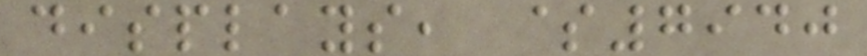displays, $7940
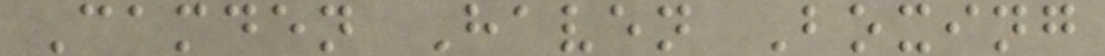Camden Haven Boxing
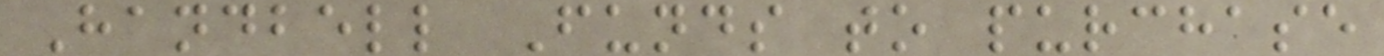Handbell Funds to purchase
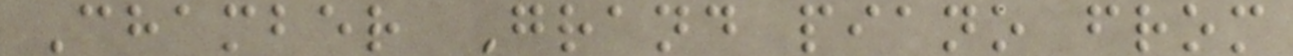Chamber Grand piano from
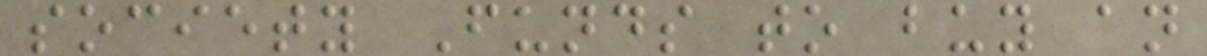society Funds to buy an
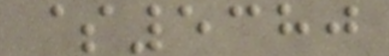$5380
